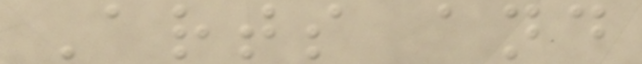Arts and
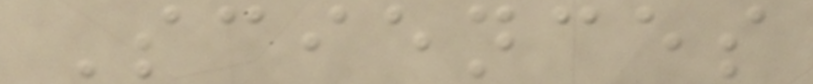Sciences
